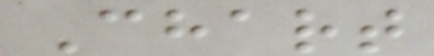Chart
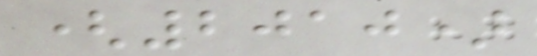(2010)
